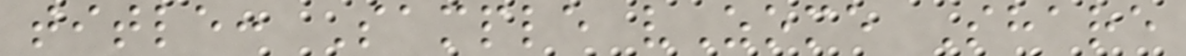title: Sample vZome Share
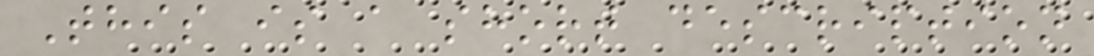This is a short description
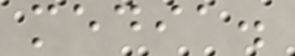media.
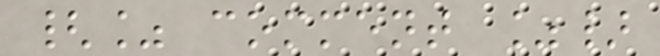{% comment %}
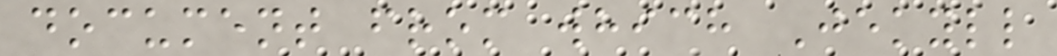document from which Jekyll
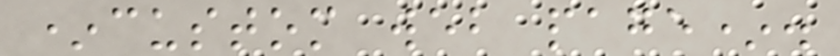*custom web page*.
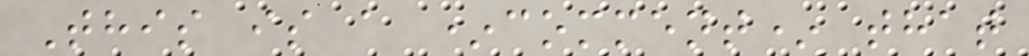This is a *comment* that
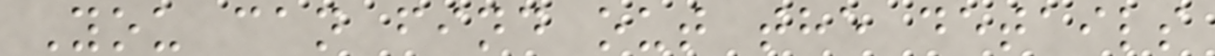You can find out the details
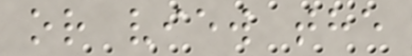or view the
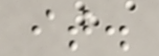it.
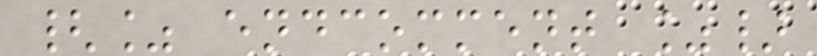{% endcomment %}
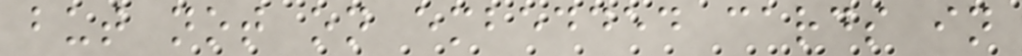but not on embedded cards in
